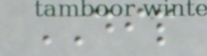DIP
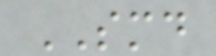SMD
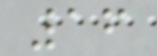16
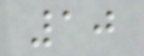10
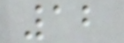12
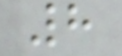8
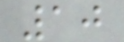10
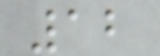12
